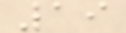19
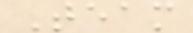Team
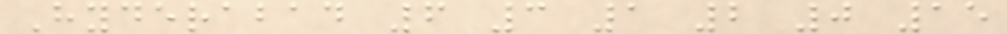Hyderabad 6 3 1 2 0 15
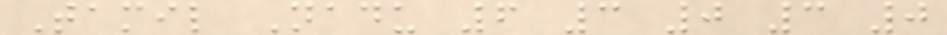Tamil Nadu 6 3 0 3 0
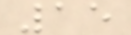15
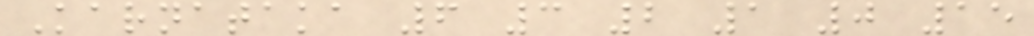Karnataka 6 3 2 1 0 15
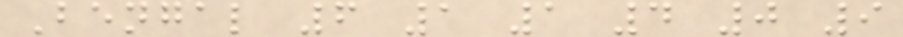Bengal 6 1 1 4 0 9
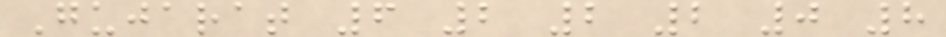Gujarat 6 2 2 2 0 8
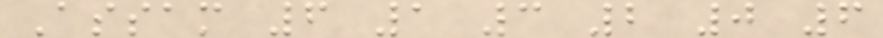Assam 6 1 3 2 0 6
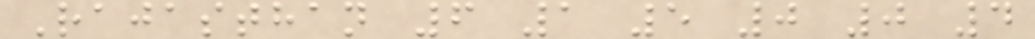Rajasthan 6 1 5 0 0 4
